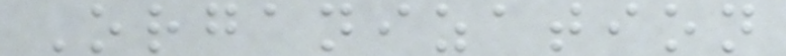Organization
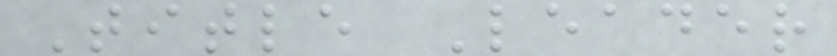Title Leader
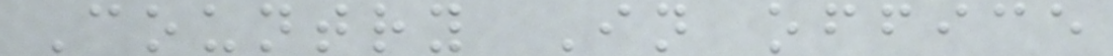Country In office
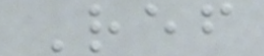Ref
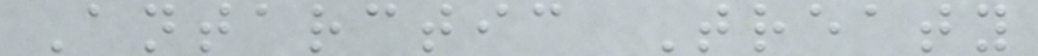Antarctic Treaty
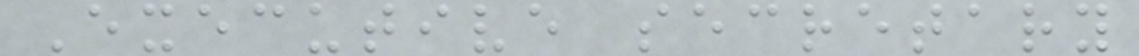Executive secretary
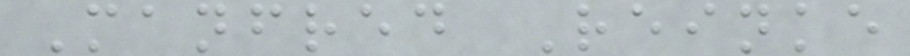Manfred Reinke
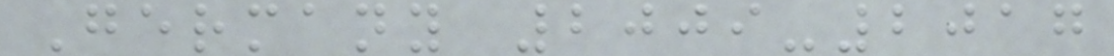Germany 2009-2017
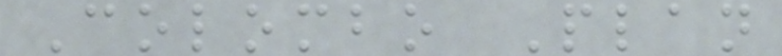Colombo Plan
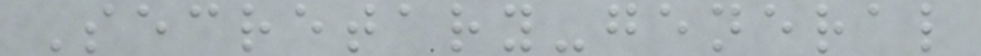Secretary-general
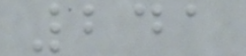241
